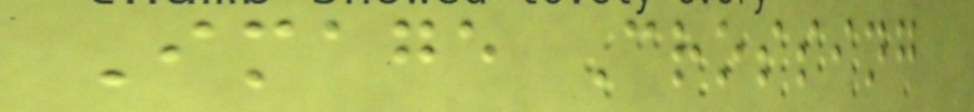Image Crossing
